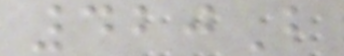420B
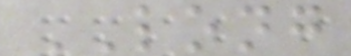LONG
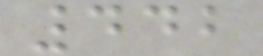442
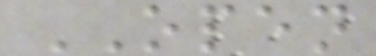OPEN
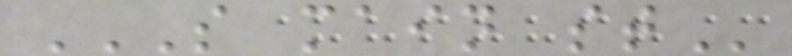S MAIN ST
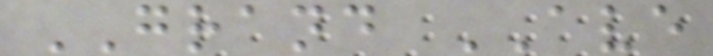GRAND AVE
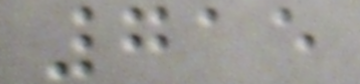715
